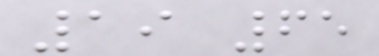19 65
